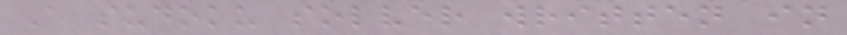A sudoku solver written in
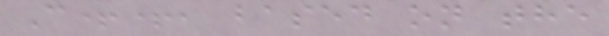C++, based on the
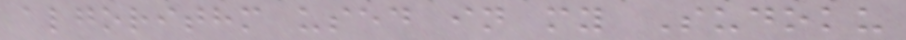algorithm used in my Sudoku
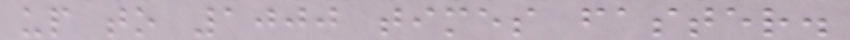up to 1000 times faster.
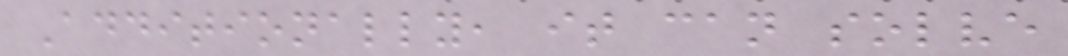Additionally, it can solve
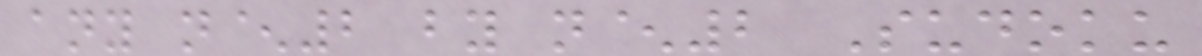any n^2 by n^2 Sudoku
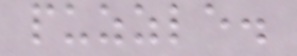puzzle.
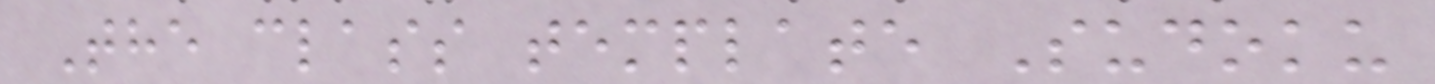The class template Sudoku
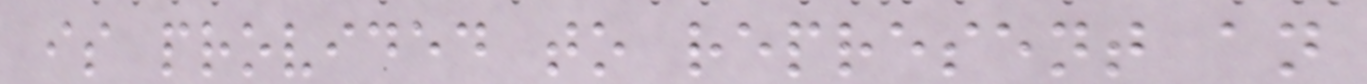is provided to represent an
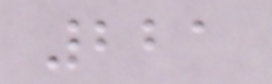221
